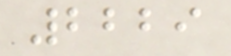2229
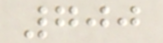700
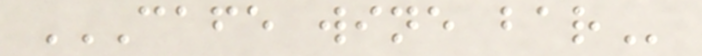CAFE WINE BAR
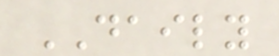DAILY
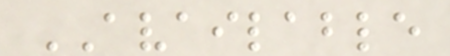AVAILABLE
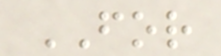FOR
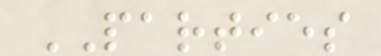PARTIES
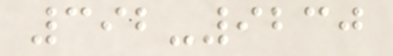392-9230
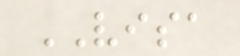VISA
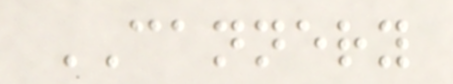CANNERY
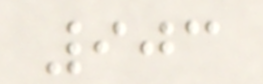903
